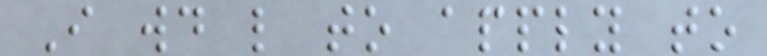I would like to apply to
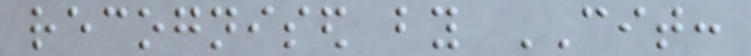recognised by CIT:
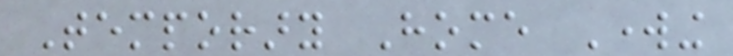Temporary Home Working
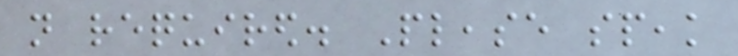not required. Please speak
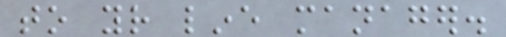to your line manager.
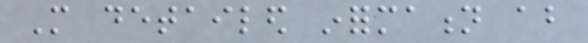More detailed information about
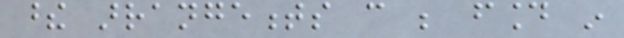these arrangements can be found in
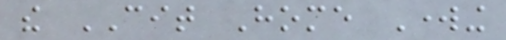the CIT Home Working
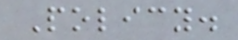Policy.
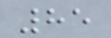85
